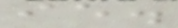ie.
